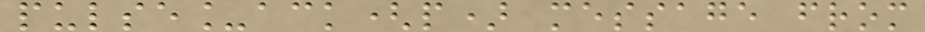pulse_ack(p) message from
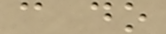c do
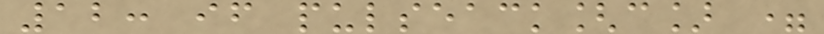12: if pulseack[c] =
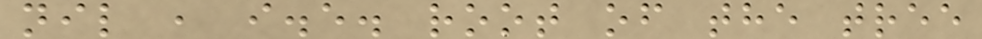nil , i.e. root of the tree
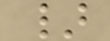}
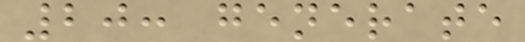20: generate
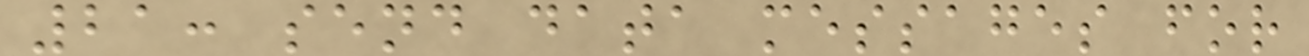21: send data messages for
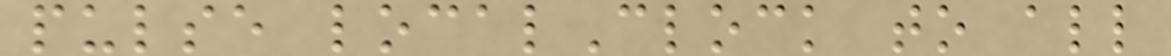pulse localClock to all
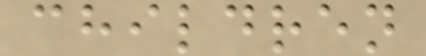children
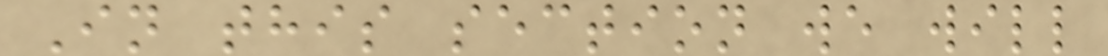In this section we will
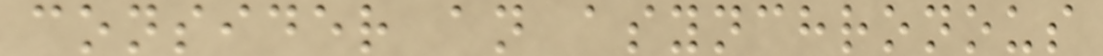consider an asynchronous
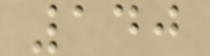140
